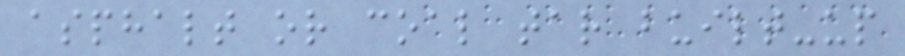asphalt or coal tar built-up
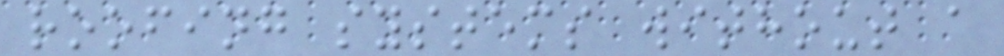roofing systems without a
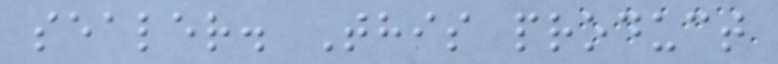sealer. This product
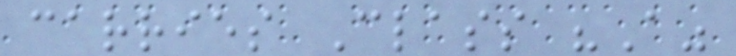carries Class "A"
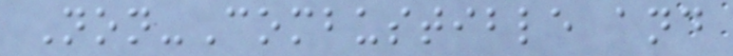Non-Combustible and
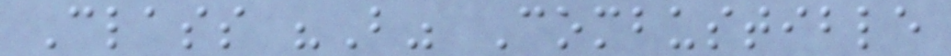Class "B" Combustible
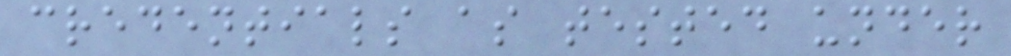credentials as tested under
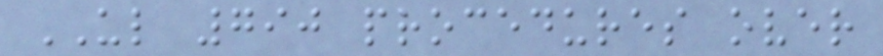UL 790 procedures over
